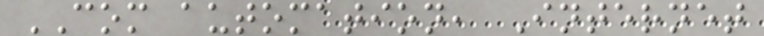COM automation, Internet
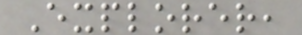Explorer,
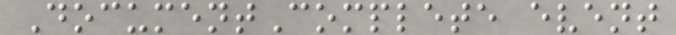DocumentComplete event
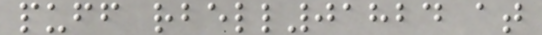puff rbell01824 at
